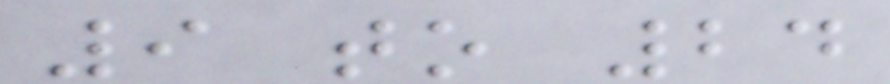9 to 24
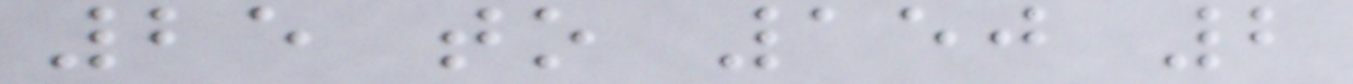25 to 150 2
